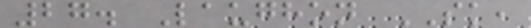27. Laughon SK,
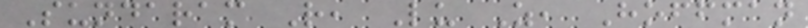Sundaram R, Lu Z, Hoffman
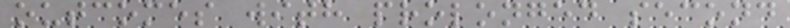outcomes with prolonged second
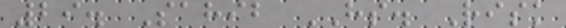29. Sahib HS. Risk
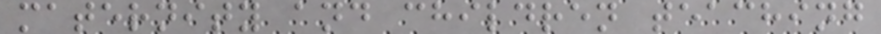maternity and children teaching
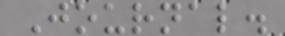Journal.
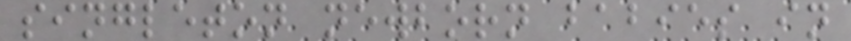singleton newborn babies in
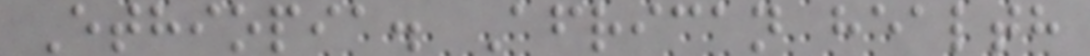Ethiopia. African health
